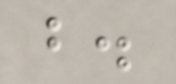b.
